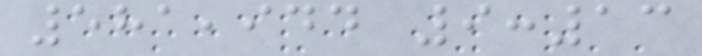581,944 9:13
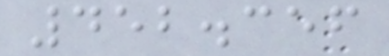452.356
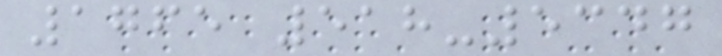1765 518-5347
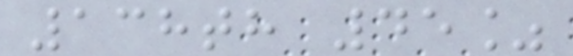138th 45%
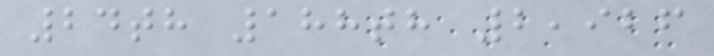24th 188th 2,926
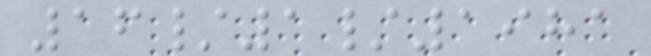16/1/1981
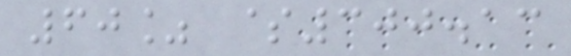60% $300.13
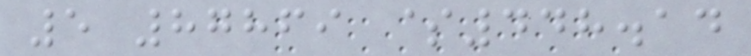5 87869 $448.14
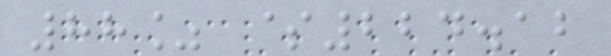88% $224.12
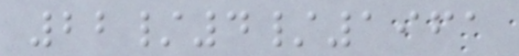22/4/1961
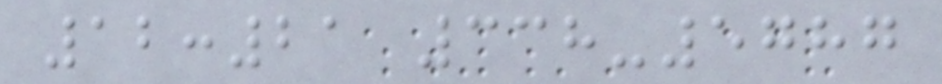12:21 338-5787
